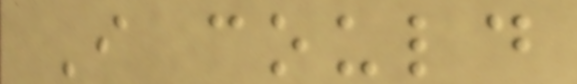I could
